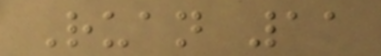Ruan 11
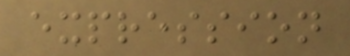expression
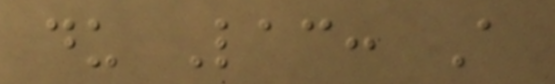du Lac: A
